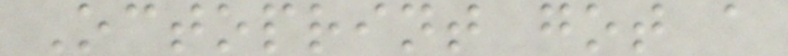Octoprint got a
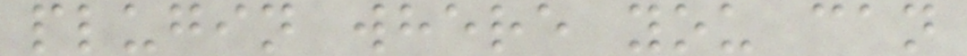plugin where you can
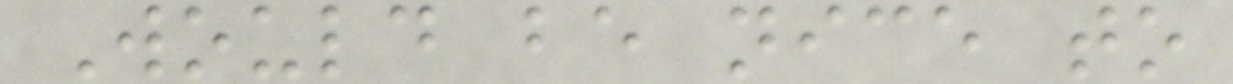Would be nice to
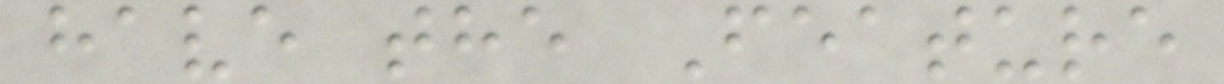have the Feature
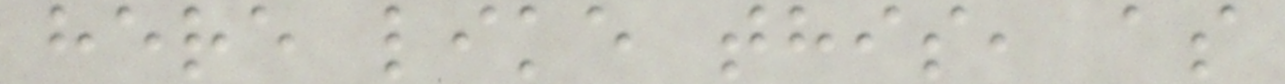here like this, as
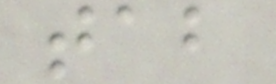tab
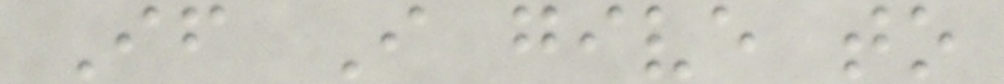If I give to
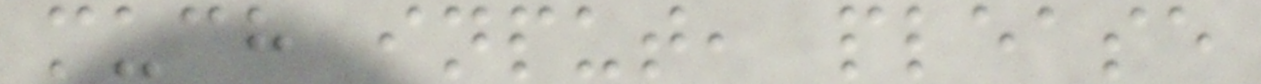much input, please
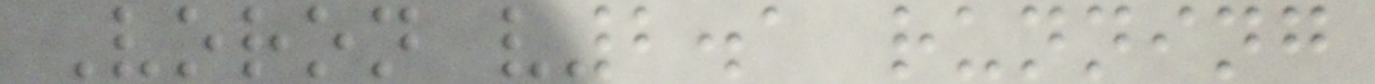Voron v2.1 running
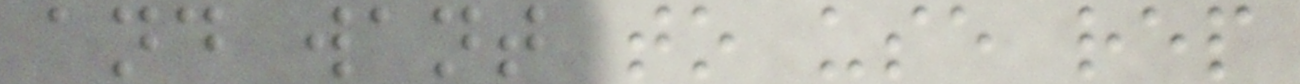and want to use rep
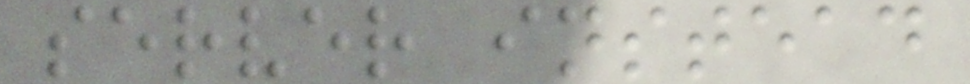server instead
